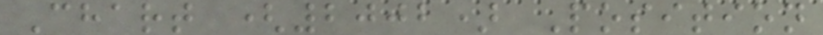Chart (2002) Position
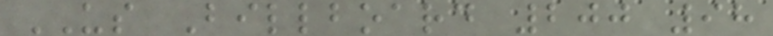US Billboard 200 98
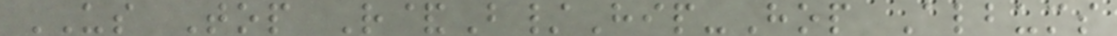US Top R&B/Hip-Hop Albums
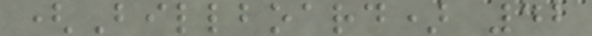(Billboard) 42
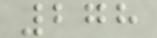278
